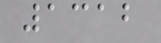1312
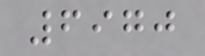6970
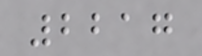2217
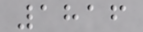1816
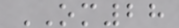OM28
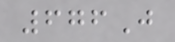676J
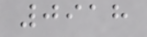0918
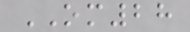OM28
